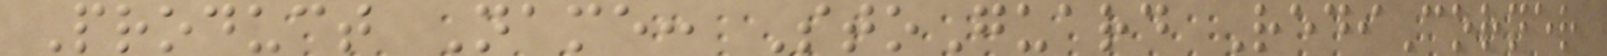Product Name: StoGuard RediCorner
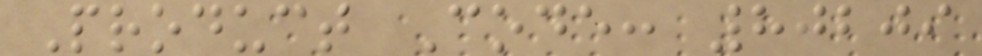Product Code: 80209
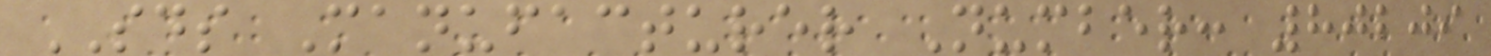SDS Manufacturer Number: 80209
